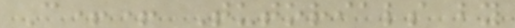C++ Tutorials by
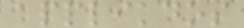applikdos
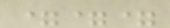===
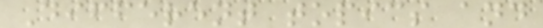Different topics and
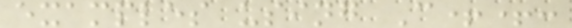examples using C++:
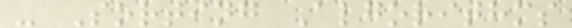- Sorting Algorithms
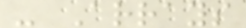- Arrays
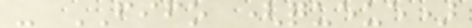- FIFO (queue)
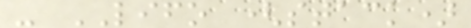- LIFO (stack)
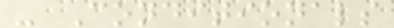- Conditionals
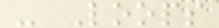- Loops
